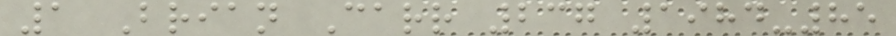1 Brian Carr 237 1984-85
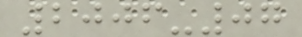2006-07
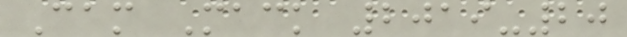Cam Mack 2019-20
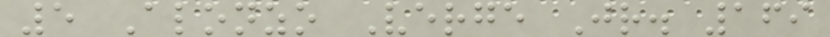5 Alonzo Verge Jr. 169
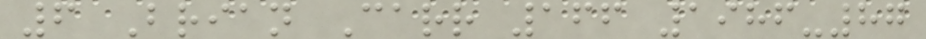6 Brian Carr 166 1986-87
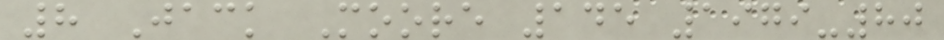8 Jack Moore 145 1979-80
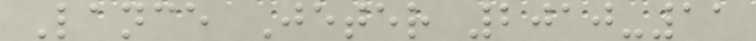Lance Jeter 2010-11
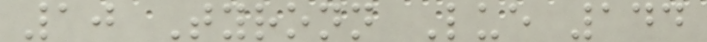10 Tyronn Lue 144
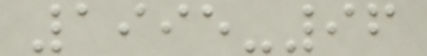1995-96
